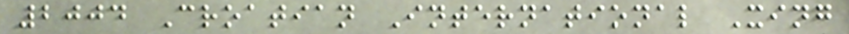2004 Croatian International Xing
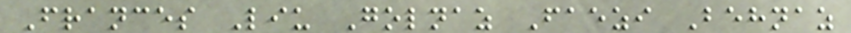Frances Liu Golnaz Faezi Behnaz
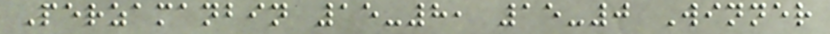Perzamanbin 15-8, 15-0 Winner
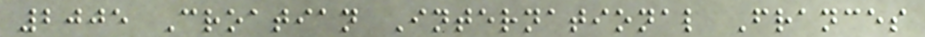2005 Croatian International Frances
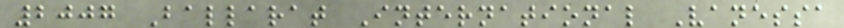2007 Ballarat International Vanessa
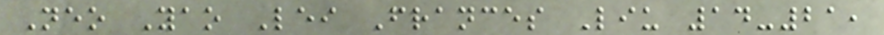Neo Yao Lei Frances Liu 14-21,
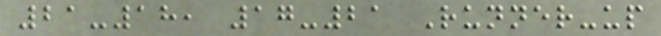21-18, 17-21 Runner-up
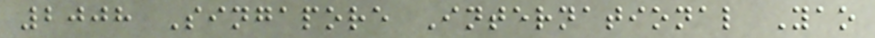2008 Singapore International Yao
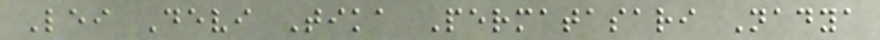Lei Devi Tika Permatasari Nadya
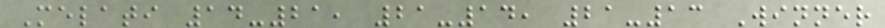Melati 14-21, 21-14, 21-13 Winner
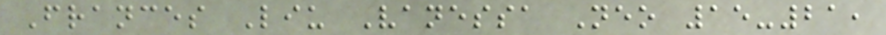Frances Liu Vanessa Neo 15-21,
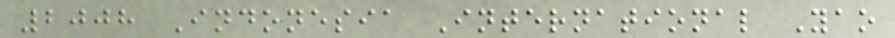2008 Indonesia International Yao
